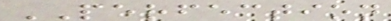PERFECTION
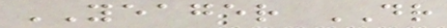YEAGER DR
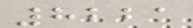8221
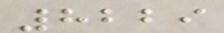8229
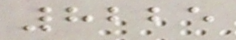8225
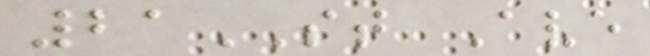21ST Ave
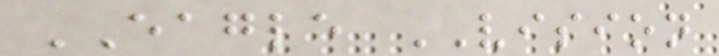EAGLE VISION
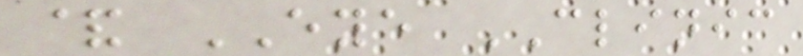& EYE CLINIC
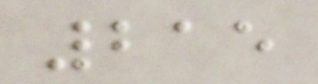215
